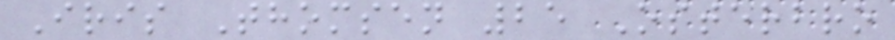Iris Thomsen 25 Osterbro
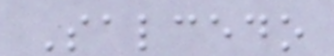Salcedo
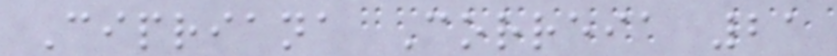Cipriana Correia 21
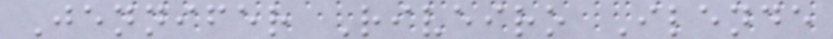Jennifer Riveiro Ilende
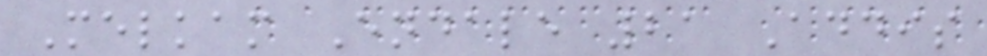Melkam Endale 21 Addis
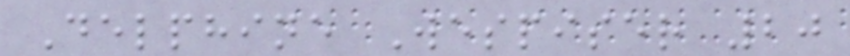Delphine Wespiser 20
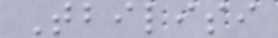Tbilisi
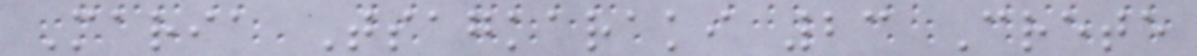Maria Tsagkaraki 23 Crete
